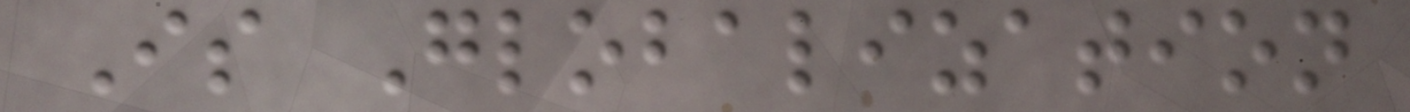Is Globalization
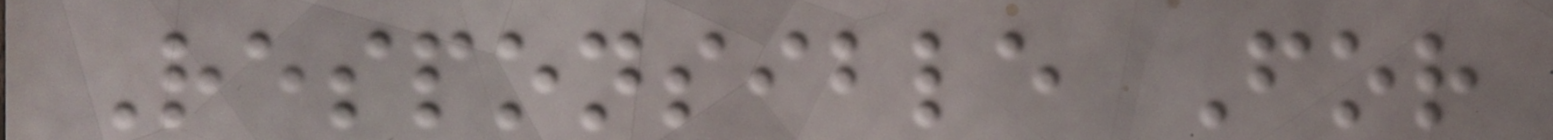Responsible For
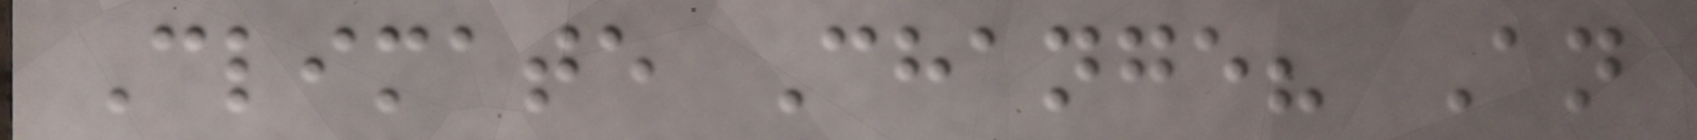Climate Change? An
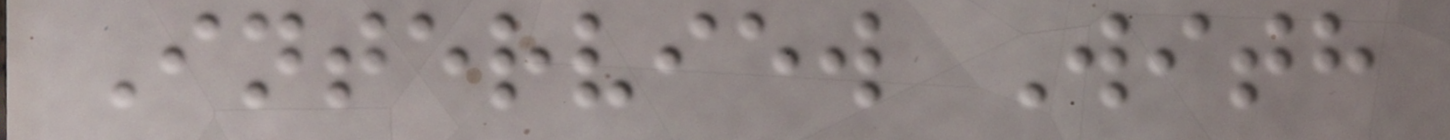Interview With
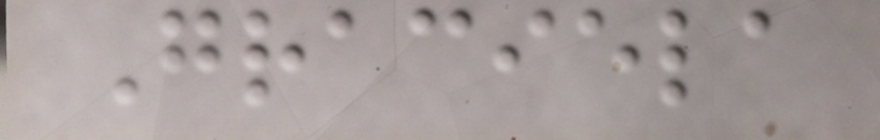Graciela
